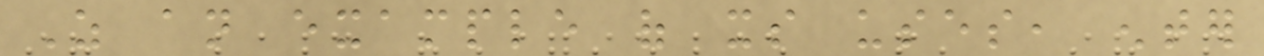As an example of its uses, enter
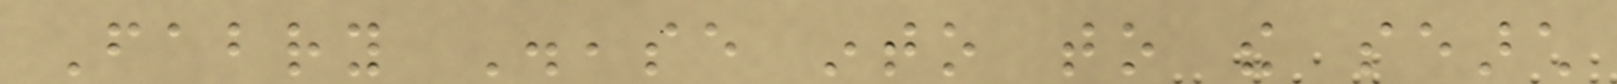Fabry Disease into to the search
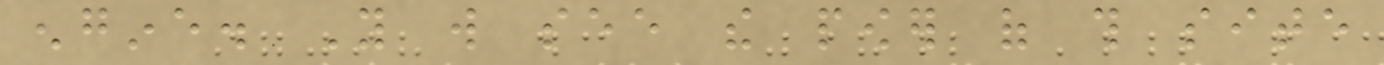engine. You will see the power of this site
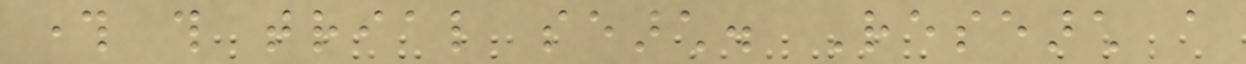through this trial search. Research a
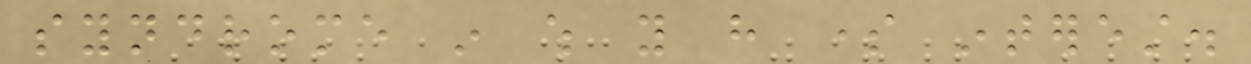syndrome in which you have some interest.
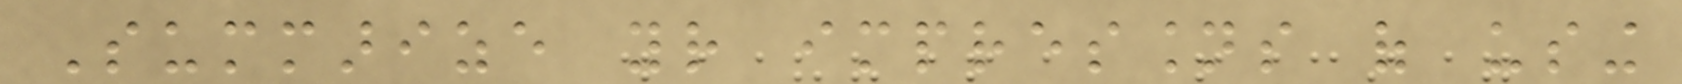Summarize your impressions of using
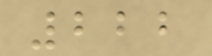222
